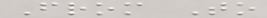From To
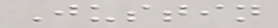Justin
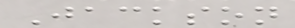Jackson
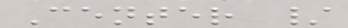Center /
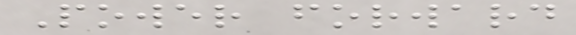Power forward
